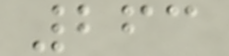263
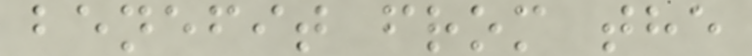benefit from the
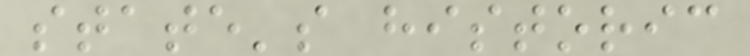state's historic
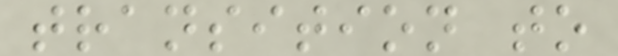transition to
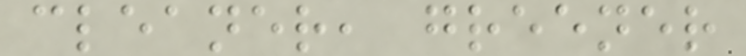cleaner, greener
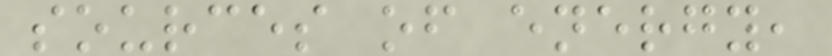sources of energy,
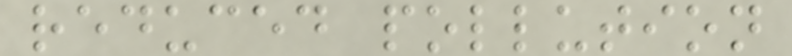reduced pollution
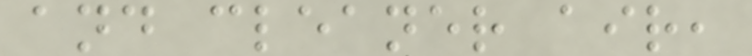and cleaner air,
